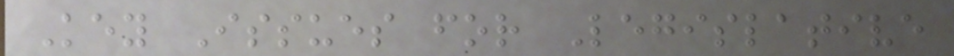Key Issues for Legislative
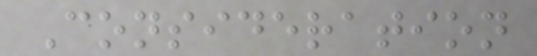Consideration
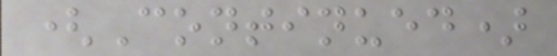(Continued)
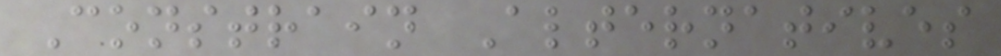Constrain Alternatives
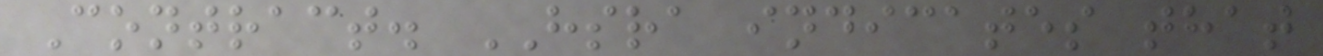Contract. HSRA indicates that
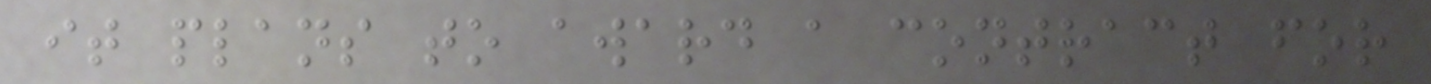it plans to award a contract for
